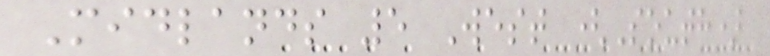Midlands 5 West (South)
